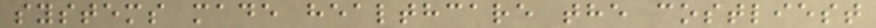systems made healthcare the costliest
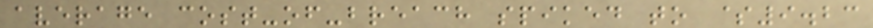average cost-of-breach spiked to $9.23
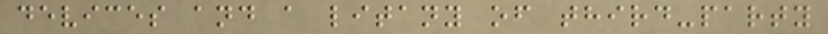devices and a litany of third-party
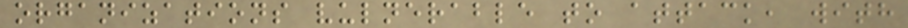organizations vulnerable to attack, with
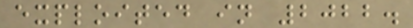exploited in 2022.
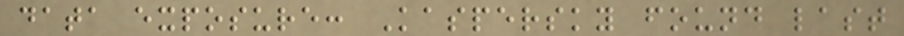data exposure: Kaspersky found last
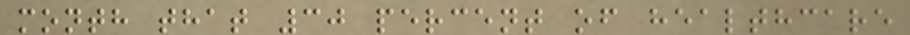month that 30 percent of healthcare
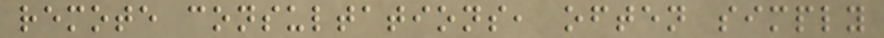remote consultations, often simply
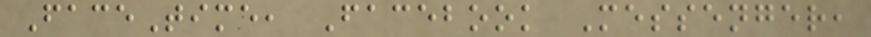FaceTime, Facebook Messenger,
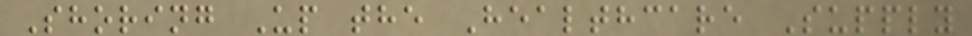Shoring Up the Healthcare Supply
